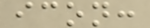icon:
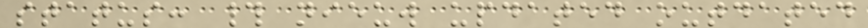status: # nieuw updated outdated
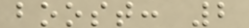boost: 2
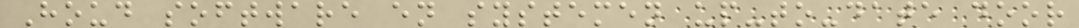Houd software en systemen up-to-date door
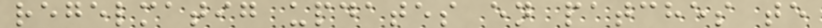regelmatig updates en patches te
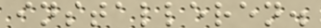installeren.
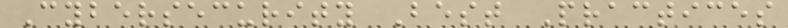Cybersecurity Best Practices
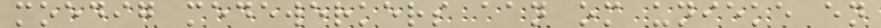moedig medewerkers aan om unieke en
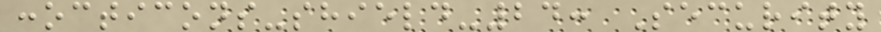:octicons-shield-24: Security
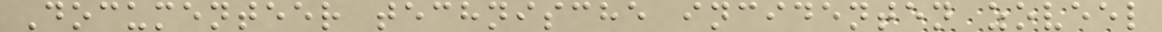Documenteer technische incidenten zoveel
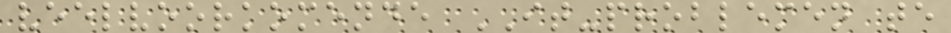veelvoorkomende IT-problemen te
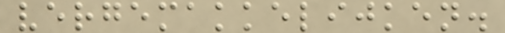vergemakkelijken.
